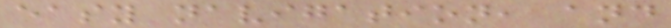easy navigation, and
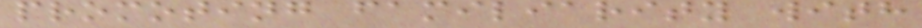promoting familiarity with
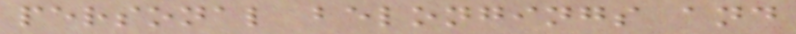personal belongings and
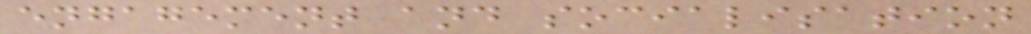engagement and socialisation
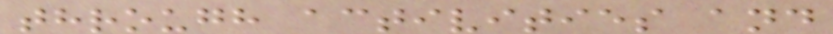through activities and
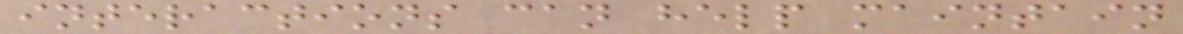interactions can help maintain
